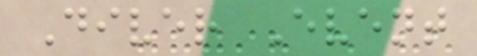Diver Event
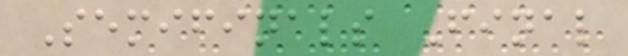Semifinals Final
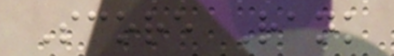Score Rank
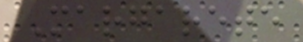Margarete
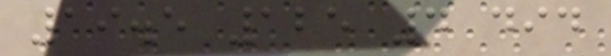19.5 125 4 did
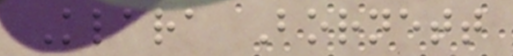Klara Bornett
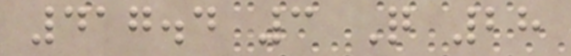417.4 3 Q 28
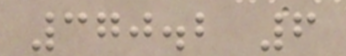370.2 6
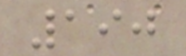190
